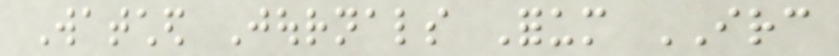Watched Journals Forum IRC
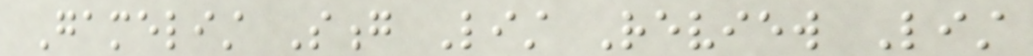Gamelist Song List Review List
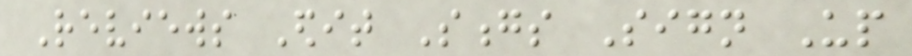Reviews Edit Songs Sign Up
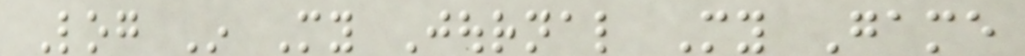Log In My Journal My Game
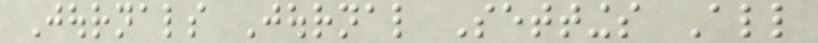Journals Journal Settings All
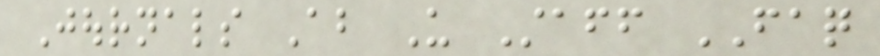Journals About Us Staff FAQ
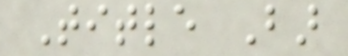Title Bar
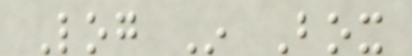Log In Box
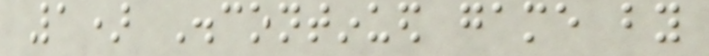1) Discontinued game by
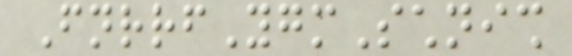FnrrfYgmSchnish
